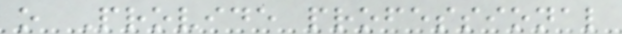o Provide professional
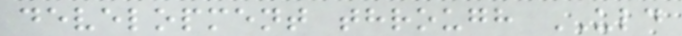development through ULD
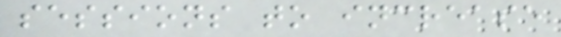sessions to increase
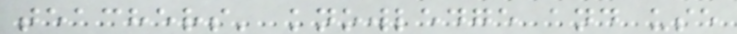teachers' knowledge and use
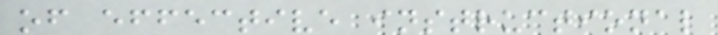of effective instructional
